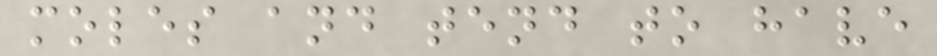moles and tend to have
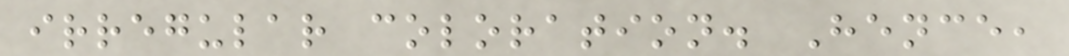irregular coloration. Hence,
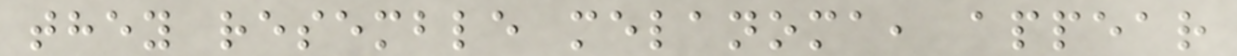they resemble melanoma, appear
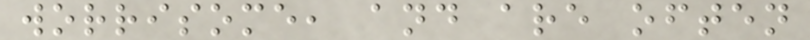worrisome, and are often
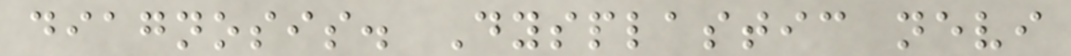diagnosis. Dysplastic nevi
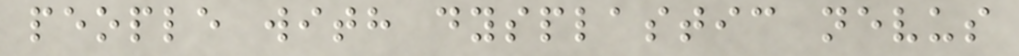people with dysplastic nevus
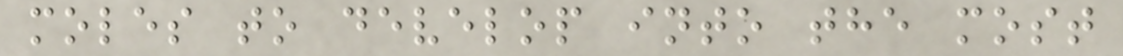moles to develop into the most
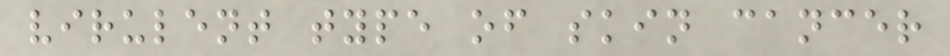virulent type of skin cancer
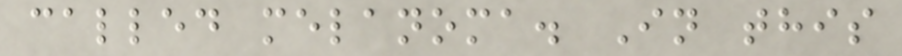called melanoma. In this
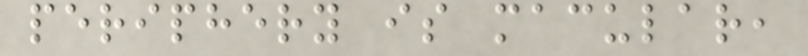periphery is macular,
